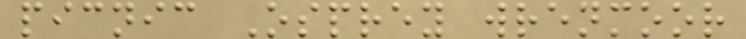picnic Osprey wrenmoor
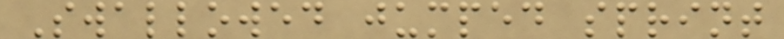Swallowed jumped sprint
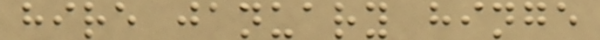hire january hinge
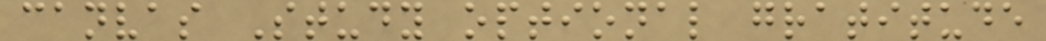canvas Study optional gratitude
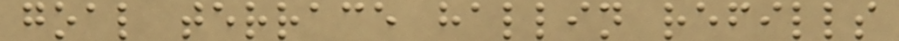goal terrace hallin refills
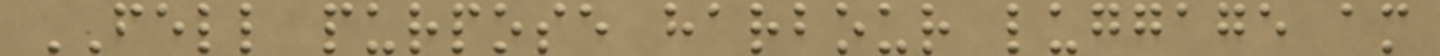FELL purpose harbour luggage am
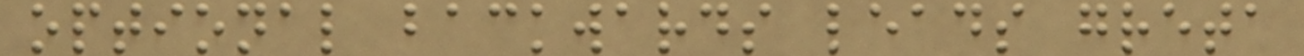optional backwards leads greta
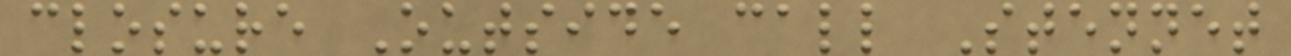closure Outside call Stennet
